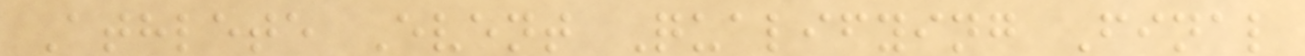Athlete Event Qualifying Final
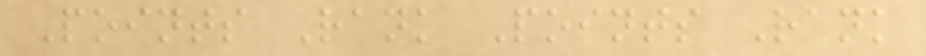Points Rank Points Rank
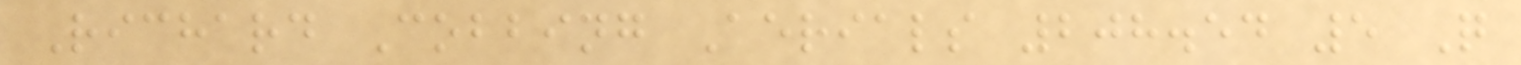Richard Cobbing Aerials 208.54 5 Q
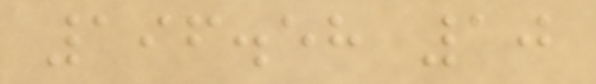196.58 10
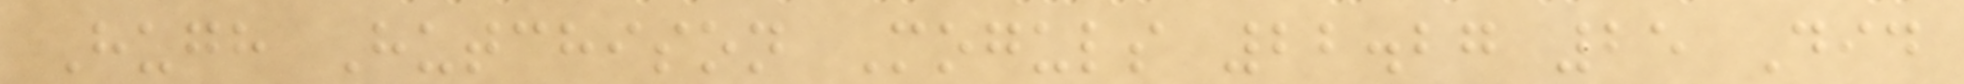Hugh Hutchison Moguls 22.27 25 Did
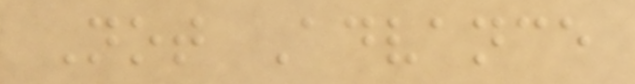Not Advance
